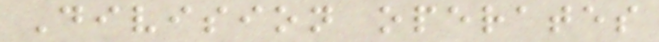Division operates
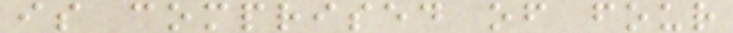is comprised of four
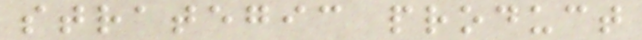strategic product
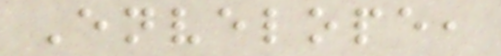Envelope,
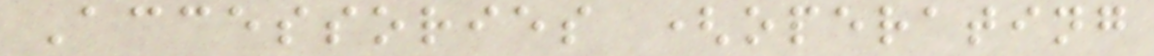Accessories (operating
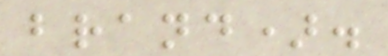brand).
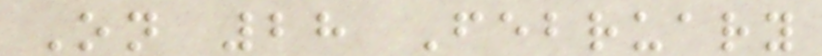On 28 February
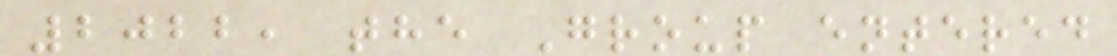2022, the Group entered
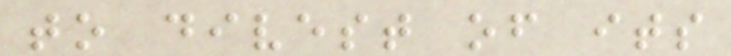to divest of its
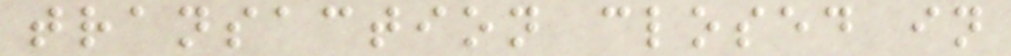transaction closed in
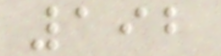192
